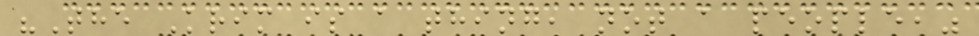"The Krim is a thing, not a people,"
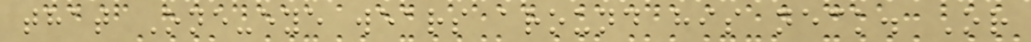that One-eye wears around his neck. Or
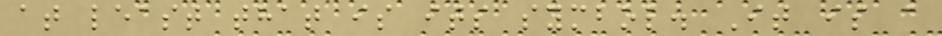at least that is its symbol. It is a
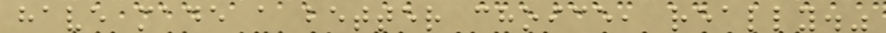have made a better choice, really."
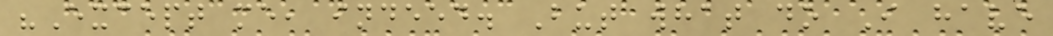"Except me, indeed. But what do I have
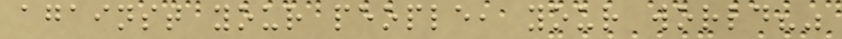against your people, your world?"
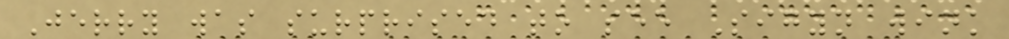Jerry was surprised to see Sigyn wink
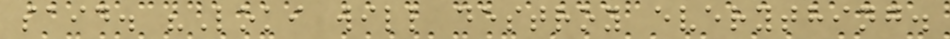said. "Loki will destroy everything.
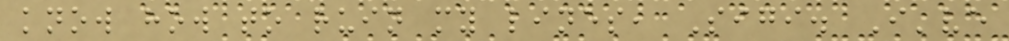know how to ruin my lines, Sigi. I've
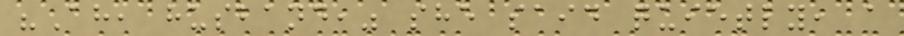"Ah, husband," she said quietly, a
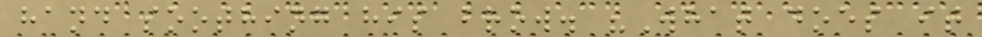hand soothing his brow. "What does it
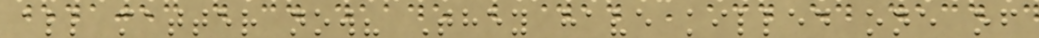all matter now? They have killed one of
